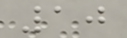10
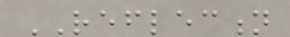REFLECTION
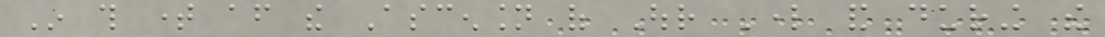In this time after the Ascension of Our Lord and during the
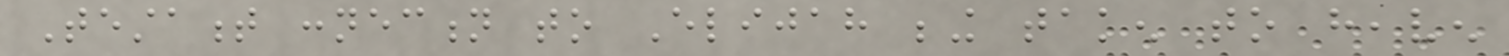Testament connection to Elijah being taken to heaven
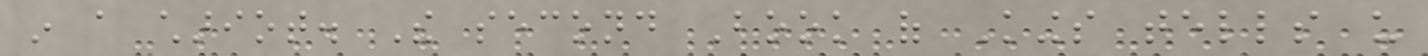in a chariot. The second Book of Kings tells us
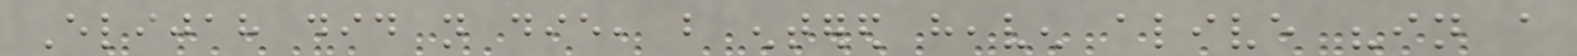Elijah did not die, but entered heaven alive "in a
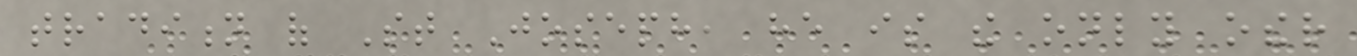tradition of St Joseph, he is the only other
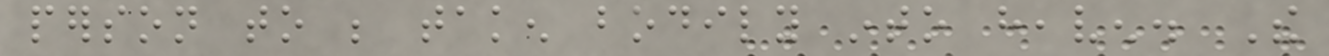person to be taken bodily into heaven. The
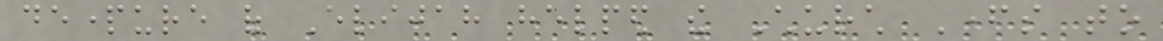departure of Elijah helped the Church Fathers to
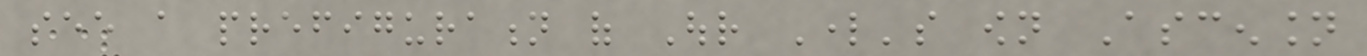see a prefiguration of Our Lord's own Ascension
